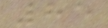85
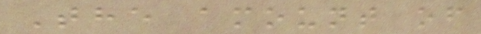The amount of
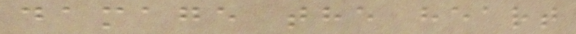damage the heart
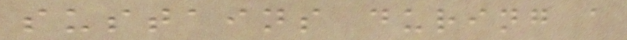sustains during a
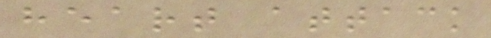heart attack
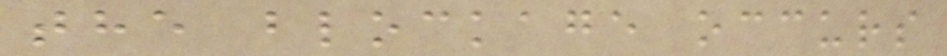the blockage occurs
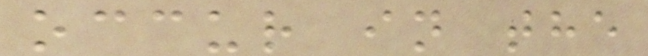occur in the
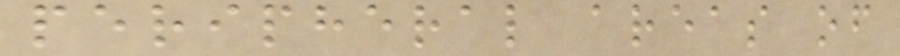peripheral areas of
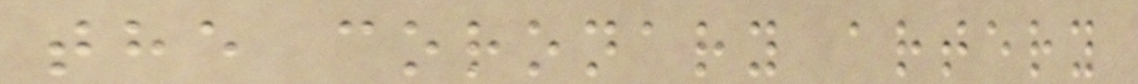the coronary artery
